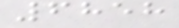6858
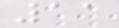11
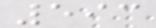593
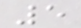5
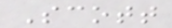Scott
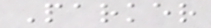Parker
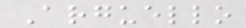Arguello
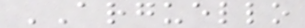ARGUELLO
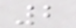2
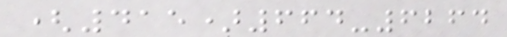(415)664-6264
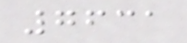7631
